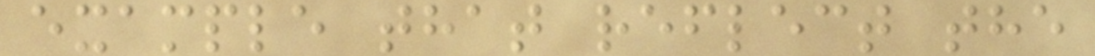example that reflect the
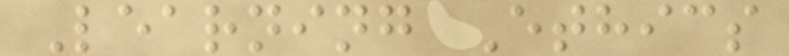Learning Ethics
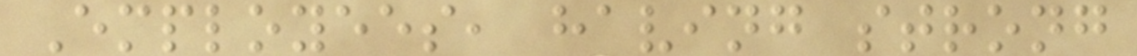Employees, having strong
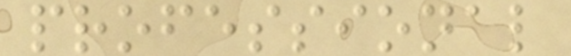professional
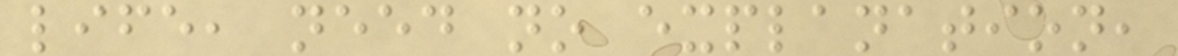life, need no explanation,
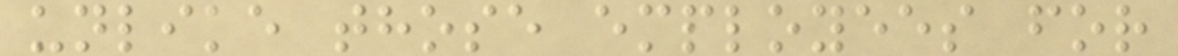unlike those employees for
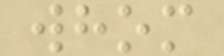whom
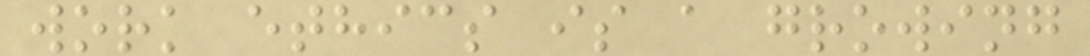work ethics is a growing
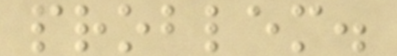problem.
